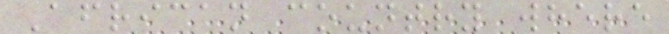African country where
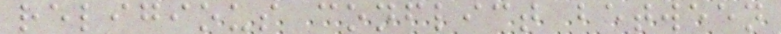religious conflict between
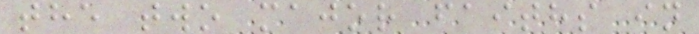the two major faiths in
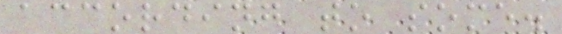according to some.
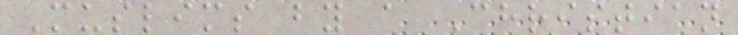Muslims by a Christian
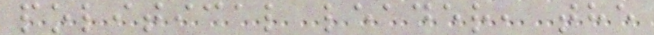political leader, the
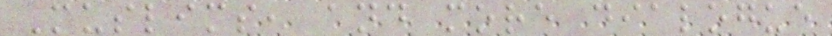Muslims, and more dialogue
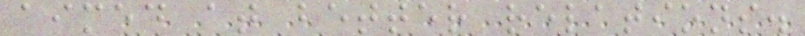aimed at better relations.
